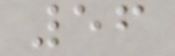56
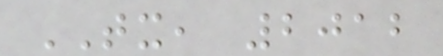TX, 2012
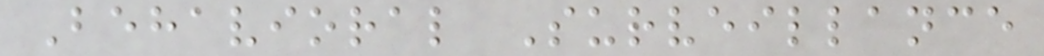Behavioral Surveillance
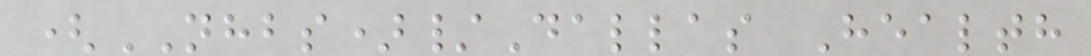(NHBS)/Dallas Health
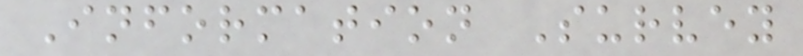Information Survey
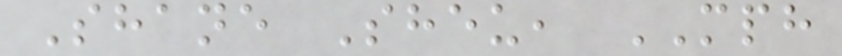Shane Sheu, MPH
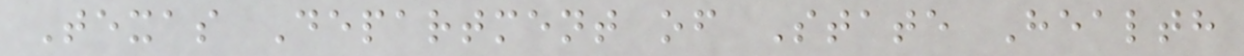Texas Department of State Health
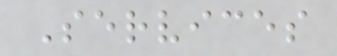Services
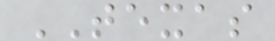TEXAS
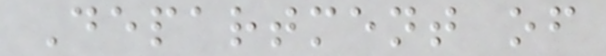Department of
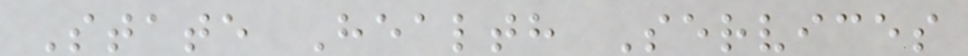State Health Services
